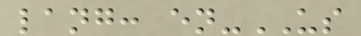lang: en-US
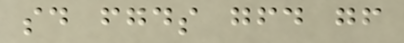sd fgds gfd gf
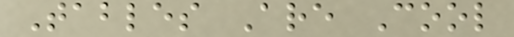Tables Are Cool
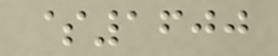$1600
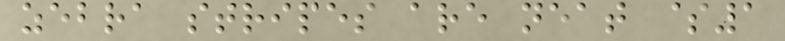zebra stripes are neat $1
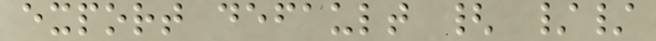export default { //
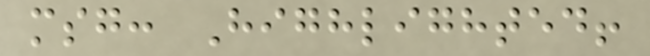msg: Highlighted!
